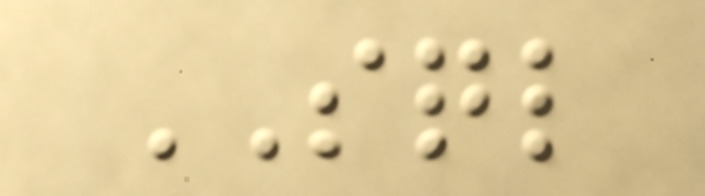SQL
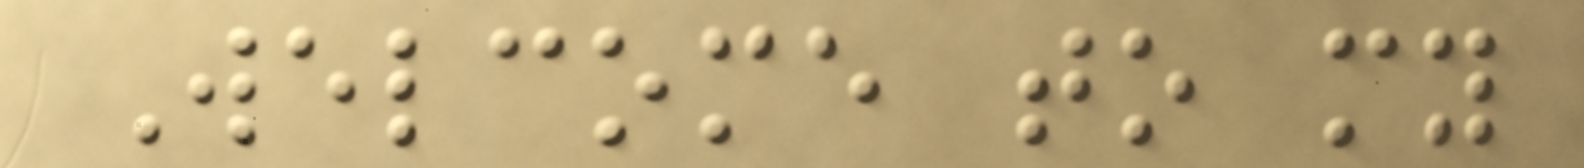Welcome to my
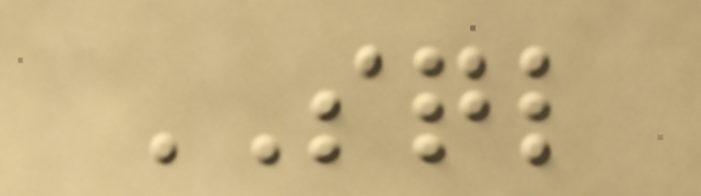SQL
